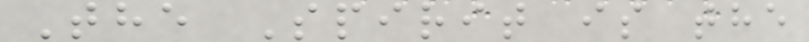The Spirit is the
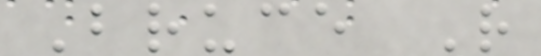Bruce R
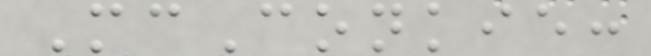McConkie:
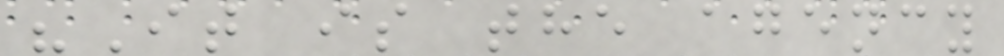"It is the agency
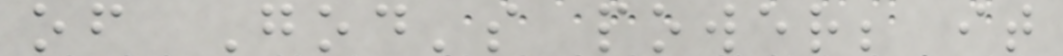of God's power; it
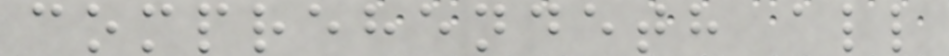comprehendeth all
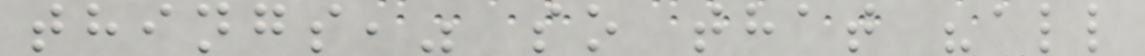things," so that "all
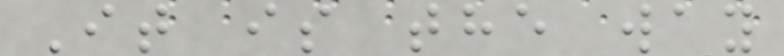It is the way
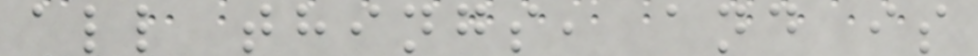all things, and is
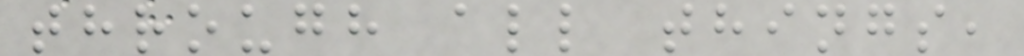through all things,
